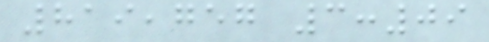819,757 3:09
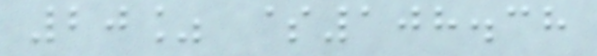20% $108.38
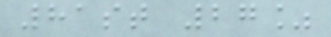81st 27%
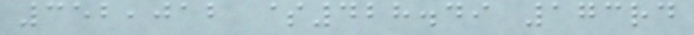352,012 $428.49 173rd
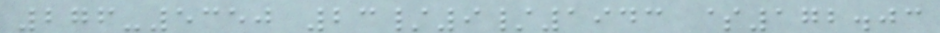276-5350 23/9/1943 $172.03
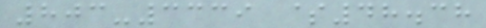803-3339 $48.38
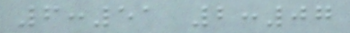6:51 2:07
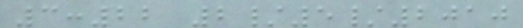3:22 2/5/2010
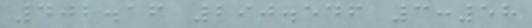402.16 290.546 3:58
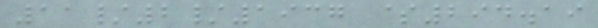11/2/1937 $294.19
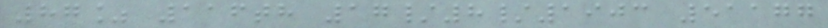87% 116th 17/8/1903 51177
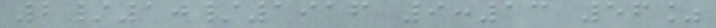2/10/1916 9:13 56%
